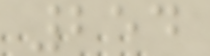254
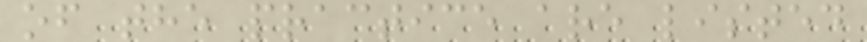of the practice are listed
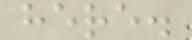here.
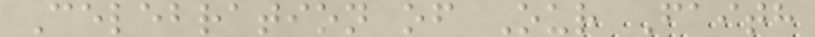Celebration of Our Faith
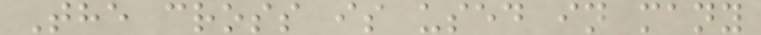The cross is used in many
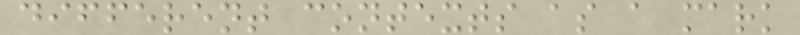different contexts as a mark
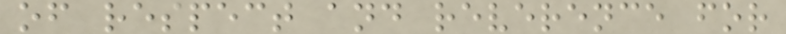of respect and reverence for
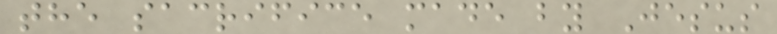the sacrifice made by Jesus
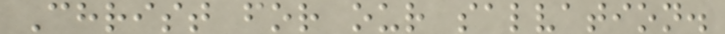Christ for our salvation.
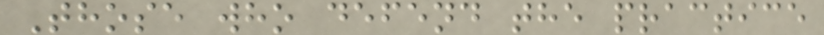Those who defend the practice
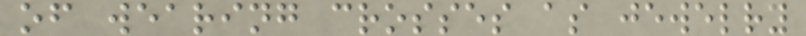of wearing crosses as jewelry
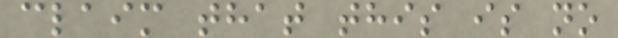claim that this is no
